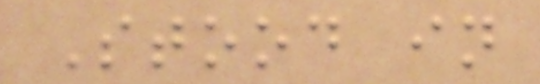Stood in
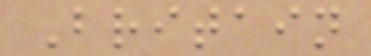Britain
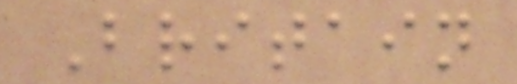Britain
